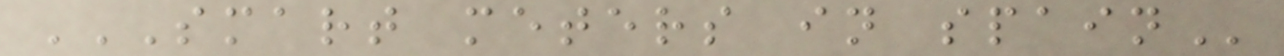SMART METERS IN SPAIN
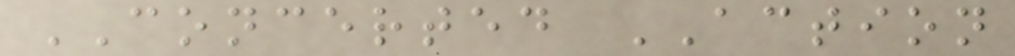CONCERTED ACTION
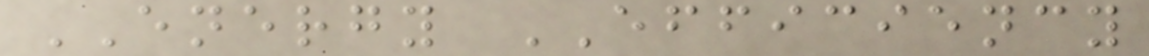ENERGY EFFICIENCY
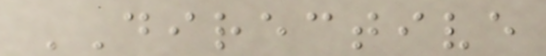DIRECTIVE
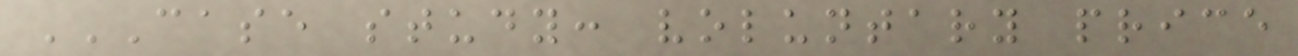CASE STUDY: VOLUNTARY PRICE
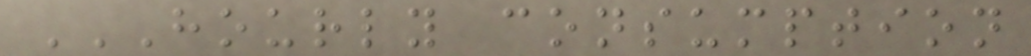HOURLY CONSUMPTION
